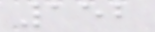152
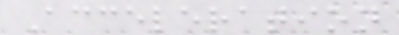Acceleration
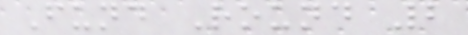Fund Round 2
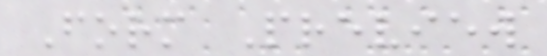Form Preview
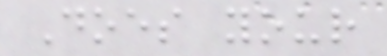Does your
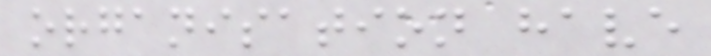organisation have
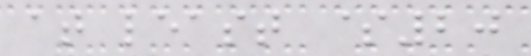at least $20
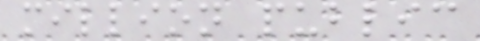million public
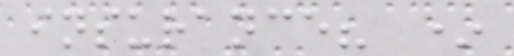insurance? *
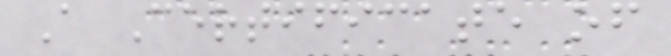A Certificate of
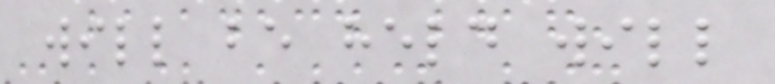will be held will
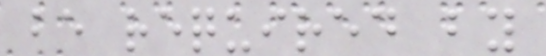be required by
